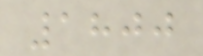1800
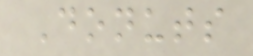Donuts
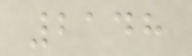2148
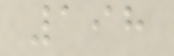198
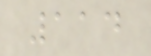114
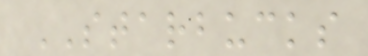STARBUCKS
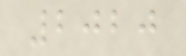2020
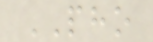PHO
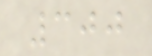300
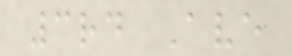3rd Ave
